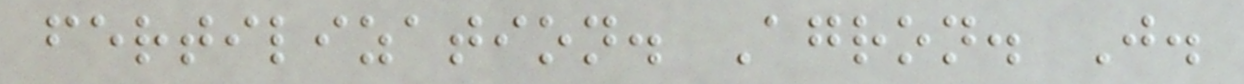fertilization. Agron. J.
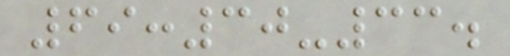69:30-33.
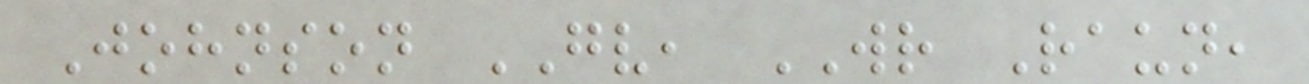Johnson GV, WR Raun,
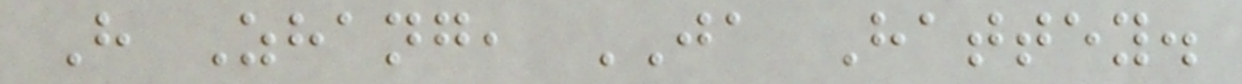H Zhang, JA Hattey.
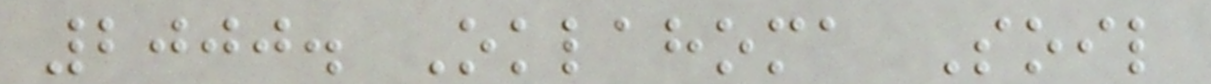2000. Oklahoma Soil
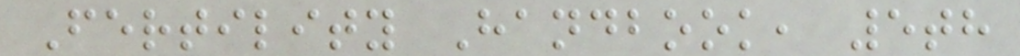Fertility Handbook, 5th
